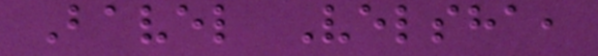Bavel Velsha,
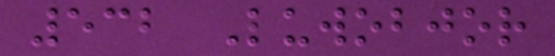532 Luwobjor
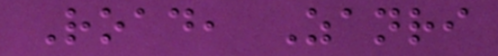Road, Zanri
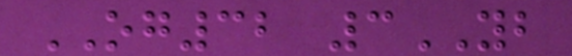OG32 3YB
